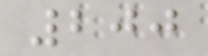200
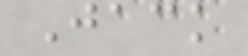Jack
